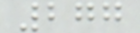277
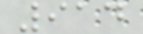914
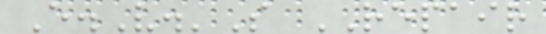E.V.'S REPAIR
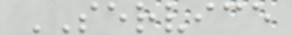SERVICE
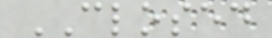CLOSED
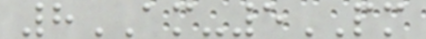8AM-5PM
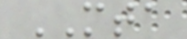MTA
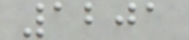1201
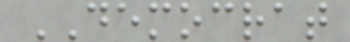DEMOCRAT
